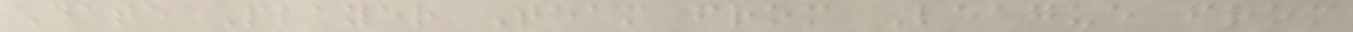Date Player Team from League from
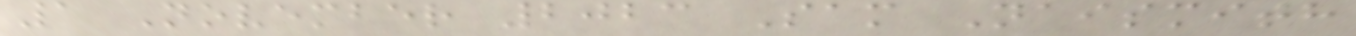1 November 2023 Sam Naismith
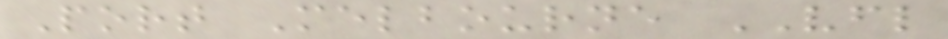Port Melbourne VFL
